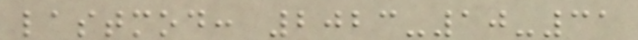lastmod: 2023-10-31
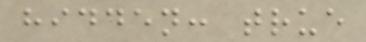hidden: true
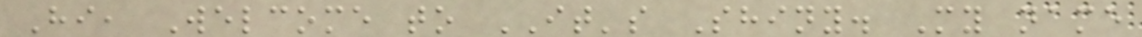Hi, Welcome to IT's Shiny. My name
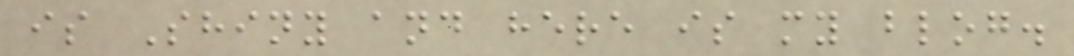is Shiny and here is my blog.
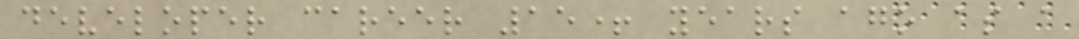developer career 15+ years ago as a
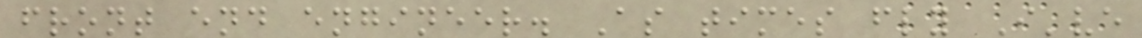front end engineer. As times fly I've
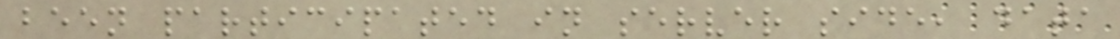been participated in server side, data
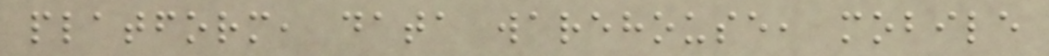platform, data warehouse, mobile
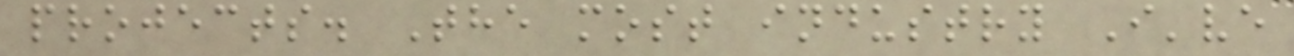projects. The most industry I've
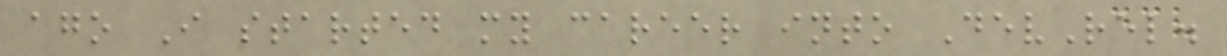ago I started my career into DevRel.
